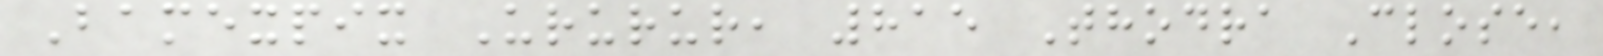Bamexpix Ururur, 815 Thodra Close,
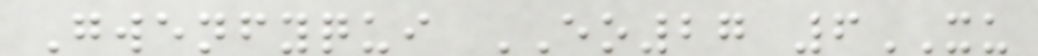Gwenfyqui EO27 6XU
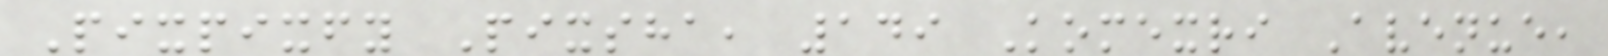Pixpixfy Pixsha, 149 Komexri Avenue,
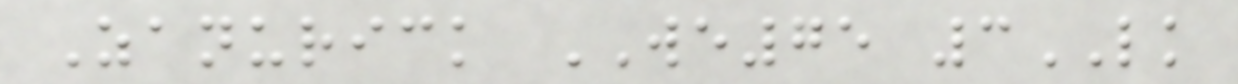Zanurick WE75 3LK
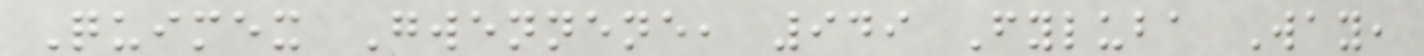Quimex Gwennene, 949 Fyluba Way,
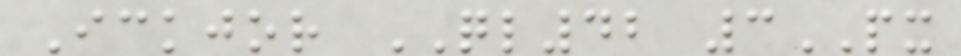Ickjor QL42 3PX
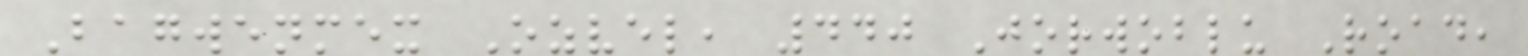Bagwenmex Ozvel, 440 Jorwoblu Road,
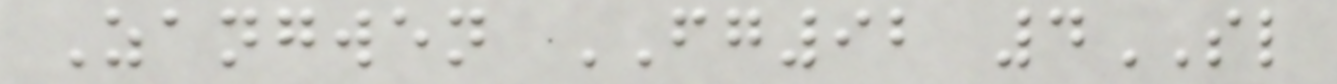Zangwen FG92 4SL
